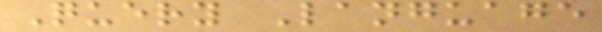Query Language
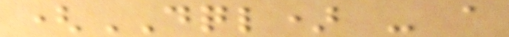(DQL) - a
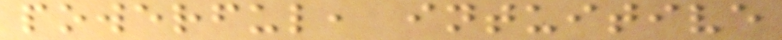powerful, intuitive
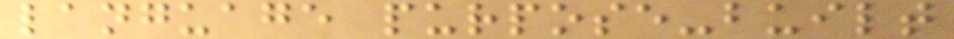language purpose-built
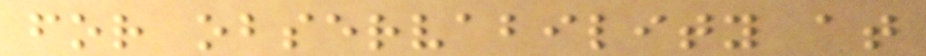for observability at
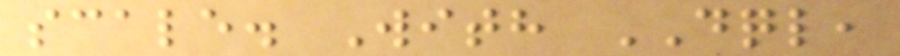scale. With DQL,
